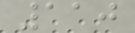110
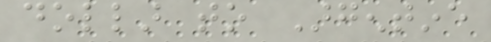dollar to Argentine
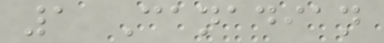1 Canadian
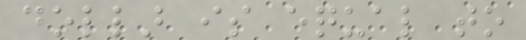dollar is equal to
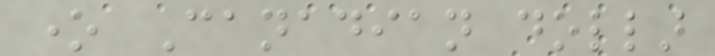one Canadian dollar
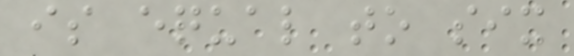is equal to six
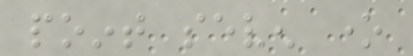point seven one
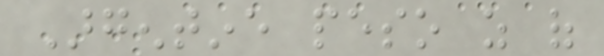Argentine peso as of
